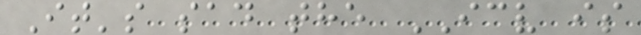It's sad the ICV is
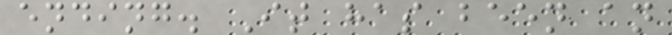ending. It has been an
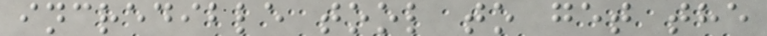incredible tool to get the
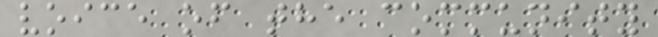voice of the community
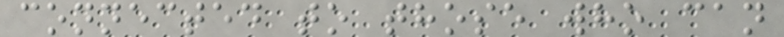connected to those who can
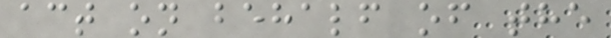act on behalf of the
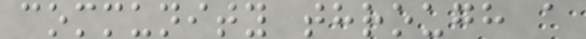community through a
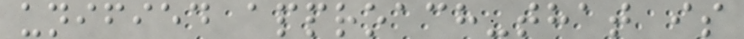unified approach-that is
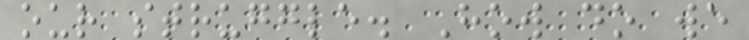our struggle. How do we
